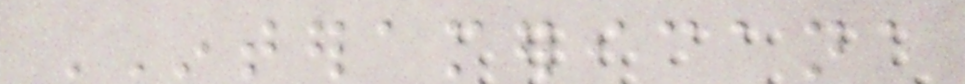INTERAMERICANA
